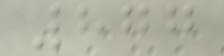877
